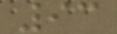93
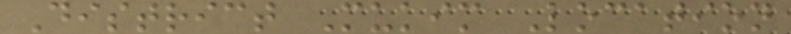District Mukim Location
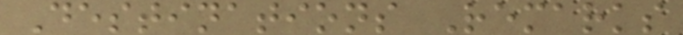Destinations Remarks
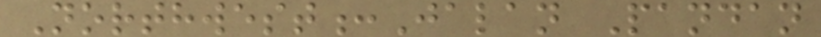Northwest:Jalan Pandan
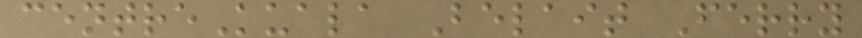centreKuala Belait Ferry
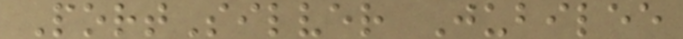PortSilver Jubilee
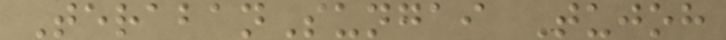TerabanSungai Tujoh
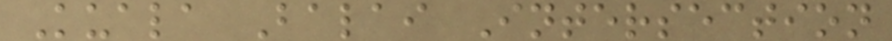Kuala Balai Intersection
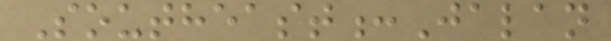Southeast:Jalan
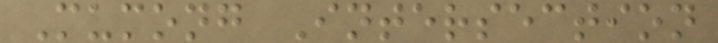Mumong Intersection
